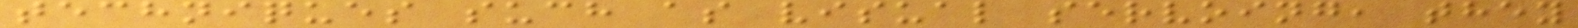techniques such as visual servoing, they
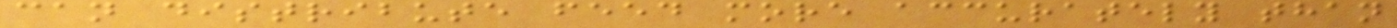can distribute feed more accurately than
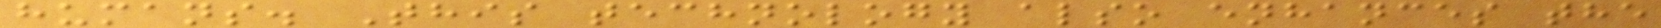humans. This technology also enhances the
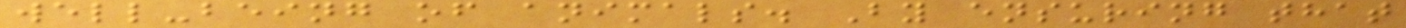well-being of animals. By ensuring that
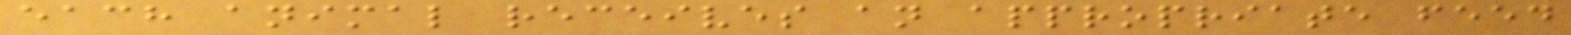each animal receives an appropriate feed
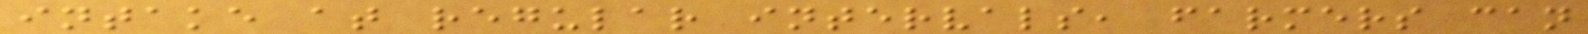intake at regular intervals, farmers can
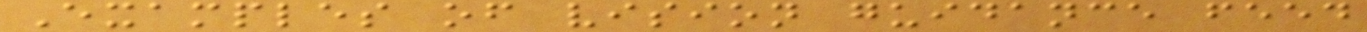Examples of vision guidance feed
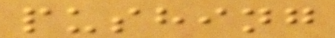pushing
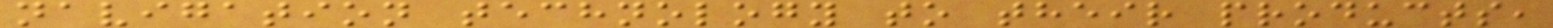navigation technology to their products,
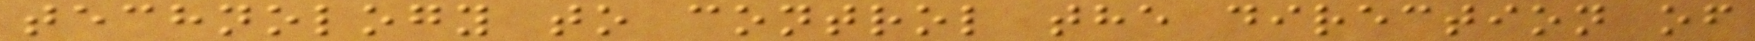technology to control the direction of
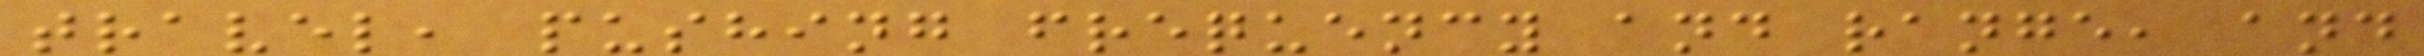travel, pushing frequency and range, and
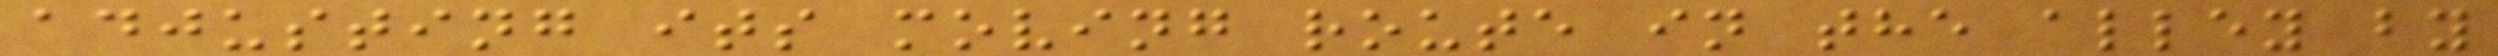adjusting its moving route in the alley by
